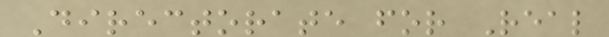Directorate for Real
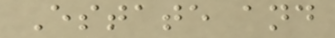Estate and
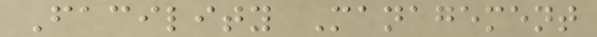Facility Management
